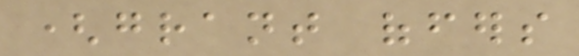(grant offers
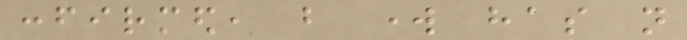confirmed, but work has not
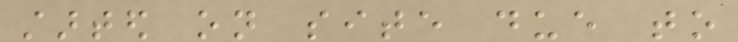started on site due to
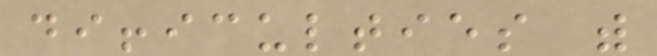difficulties with
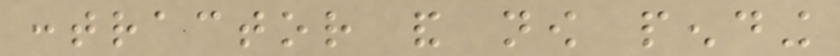contractor and now pending
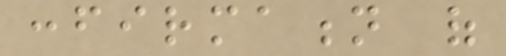confirmation of
